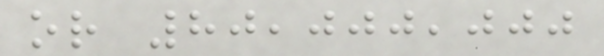or 80,000,000
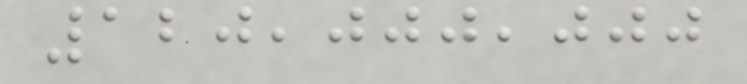120,000,000
